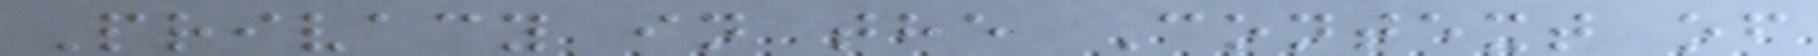Privacy in the Context of
